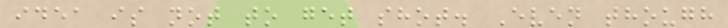idea is not to get shot. Even though
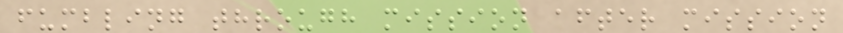fumbling through mission after mission
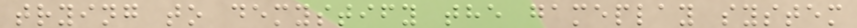trying to demystify the gameplay system
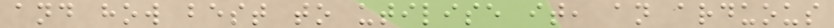and how best to utilise it, an arduous
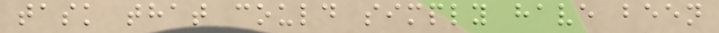task that could simply have been
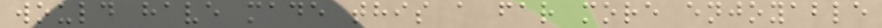would have made this a far more enjoyable
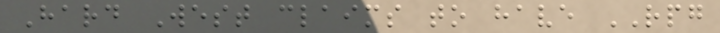Hard West claims to have RPG
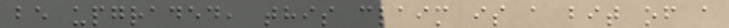be upgraded, this claim is a bit of a
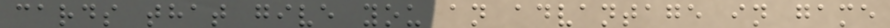cards that give you an advantage in game
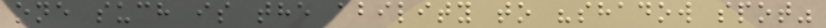one such is the ability to "shadow spot"
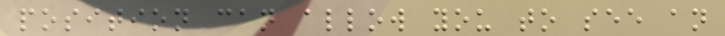position can allow you to see an
